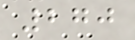270
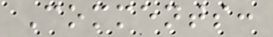Comments:
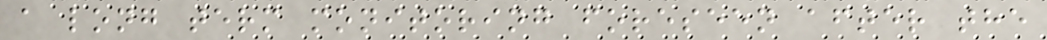a long term monitoring foreseen after the
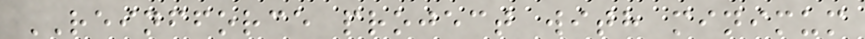REINFFORCE project with minimum
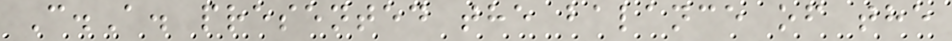C.A. presented the balance of the
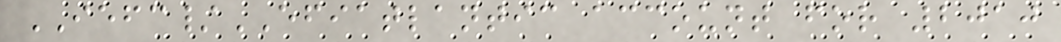IEFC/EFIATLANTIC account for 2010
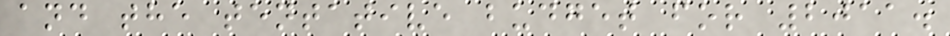and the tentative budget for 2011.
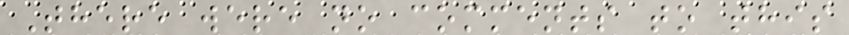There were no comments to this
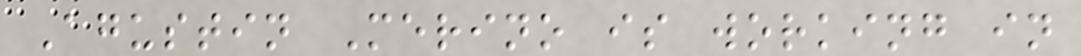Agustin Merino is working in
